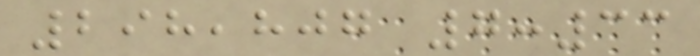298,807 7:33
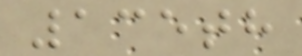135th
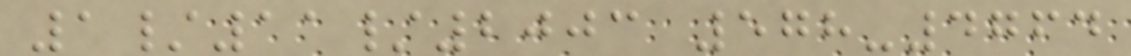1/11/2003 578-4764
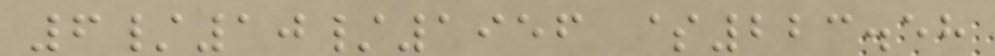6/10/1956 $223.58
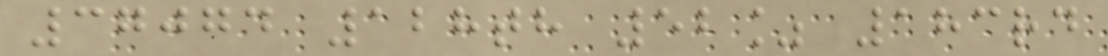37074 128th 52% 183rd
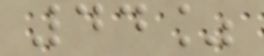44%
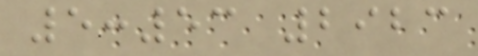5:53 2923
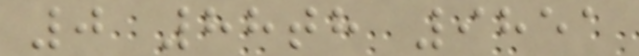0 88th 9851
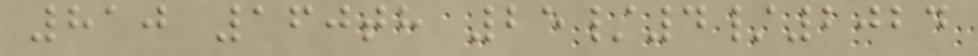810 160th 25/4/2024
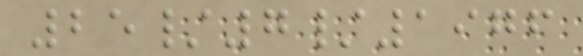25/7/1976
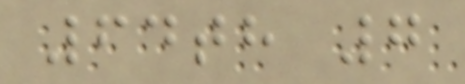64th 7
